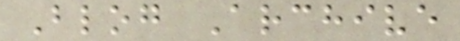Blog Archive
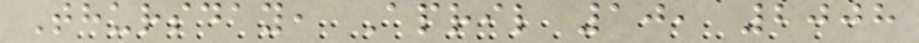Thursday, April 10, 2008
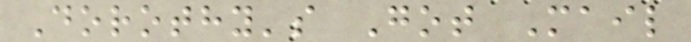Dorothy's Got Mail
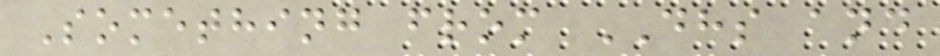Something from DHS and
